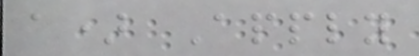a) Apply
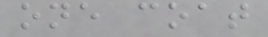one coat
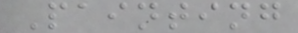Painting
